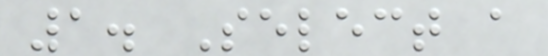1. Select a
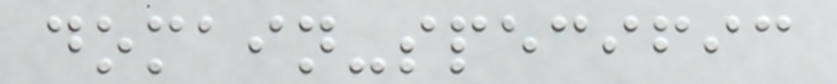domain-specific
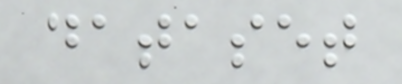dataset
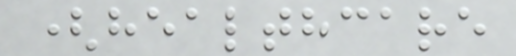(healthcare
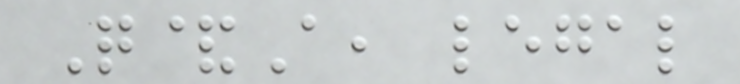Q&A, legal
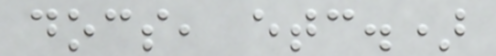docs, etc.)
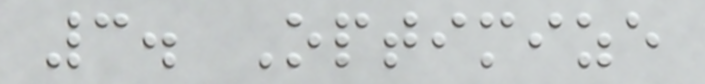3. Optimize
